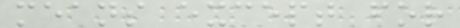means except for
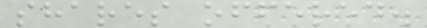shares offered.
